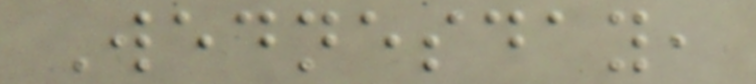Wednesday,
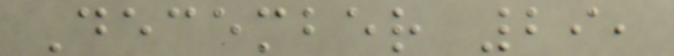December 29,
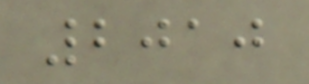2010
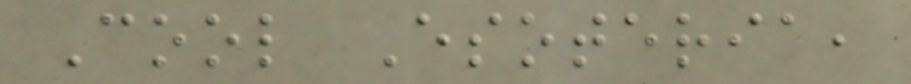Cool Esoteria,
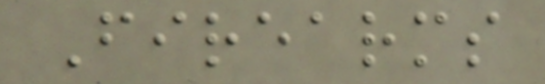Firearms
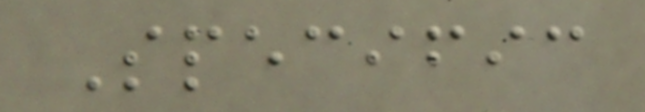Specific
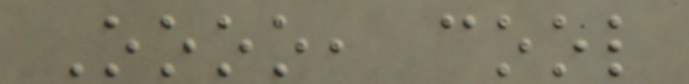Oooo, cool
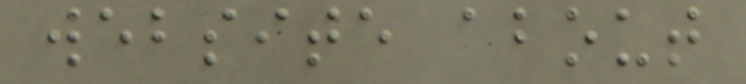website about
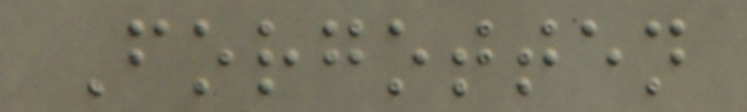Forgotten
